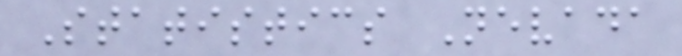Statistics Nevada
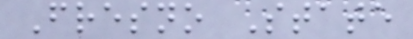Fresno State
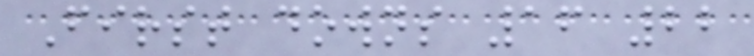First downs 16 22
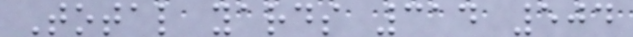Total yards 314 504
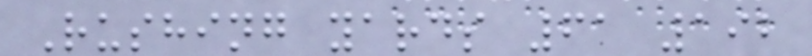Rushing yards 61 192
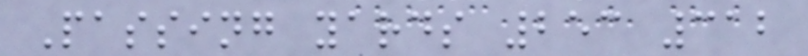Passing yards 253 312
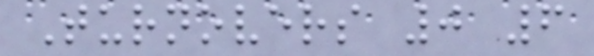Turnovers 0 6
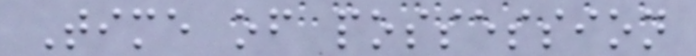Time of possession
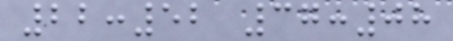22:52 37:08
